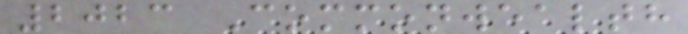2023 Commonwealth
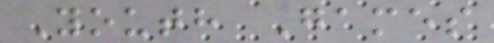Youth Games
